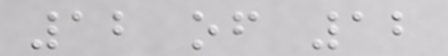12 of 12
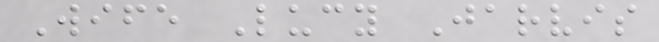Wife Lucy Jarvis
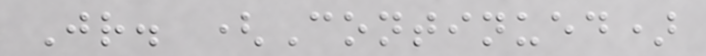Jr. (Continued)
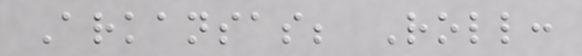Arkansas; Roll:
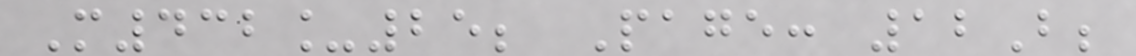M432_25; Page: 12B;
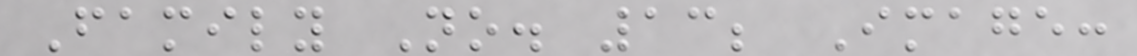Family No. 13; Image:
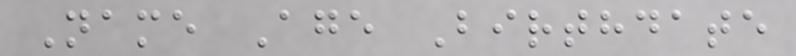Name Age Birthdate
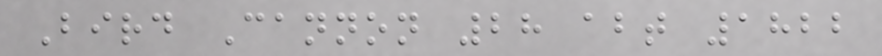Bird Cannon 28 abt 1822
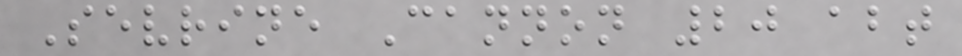Sevrine Cannon 20 abt
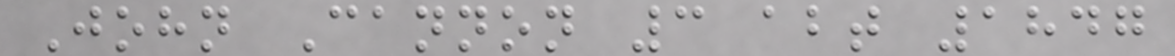John Cannon 3 abt 1847
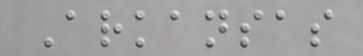Arkansas
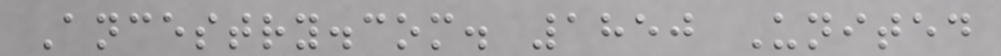Ancestry.com. 1850 United
